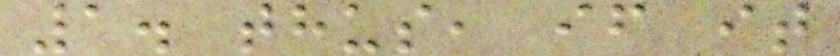1. thus, if it
